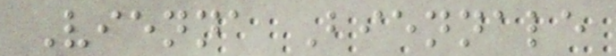Vienna Biennale
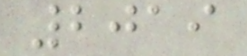2019
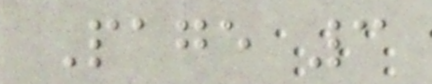Page 3
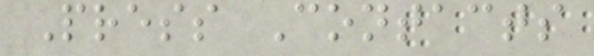Press Contacts
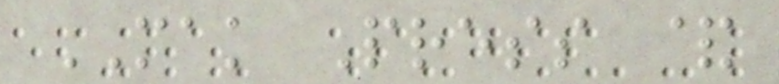MAK Press &
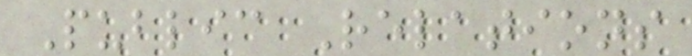Public Relations
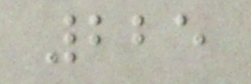225
